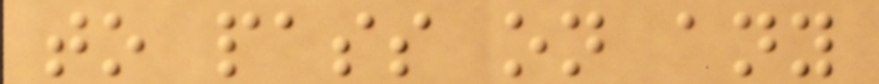to pass on any
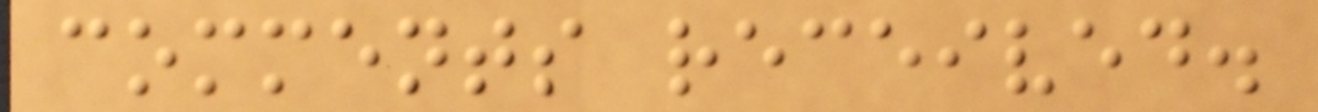comments received.
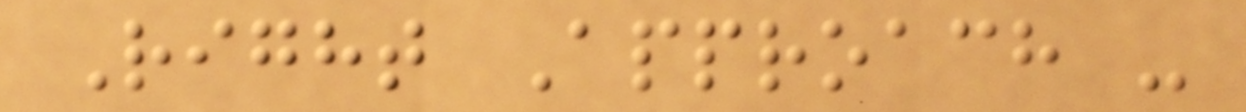Right Approach -
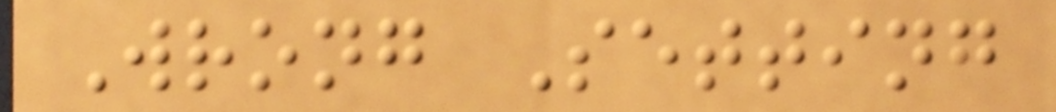Wrong Setting
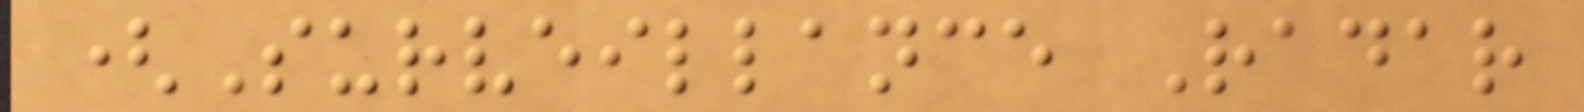(Surveillance Radar
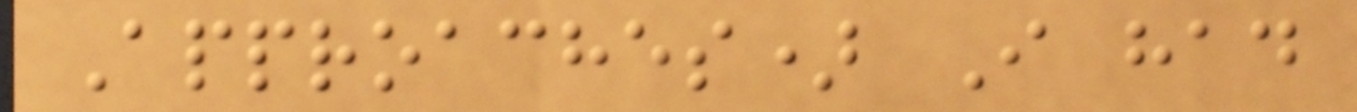Approaches) I had
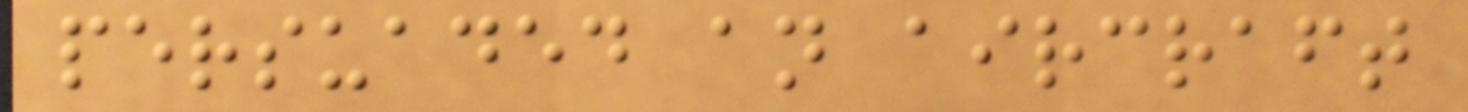persuaded an aircraft
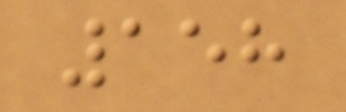158
